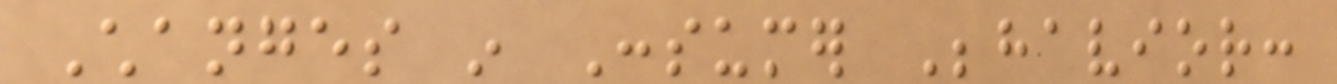Changes in Consumer Behavior:
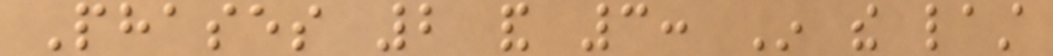Phases 2 and 3: In the last
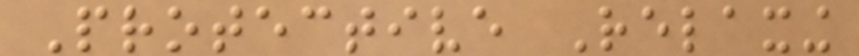Protective Relaxing
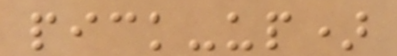pick-up)
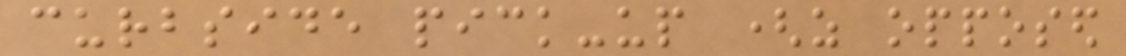curbside pick-up (as opposed
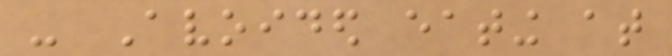- Avoided eating at
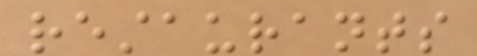restaurants
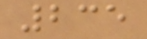235
